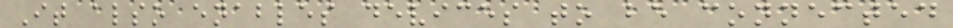It also enables devices to be connected
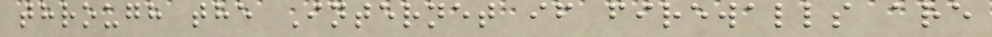through the Internet if firewalls are
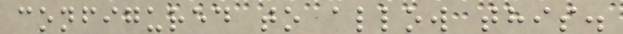configured to allow this.
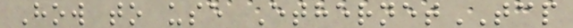How to use EthernetTCP
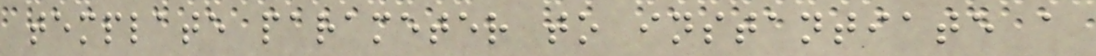template parameter to instantiate a
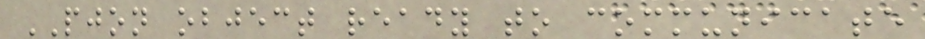PJON object ready to communicate
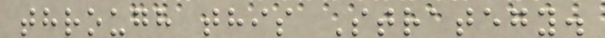through this Strategy.
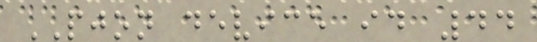PJON device id 44
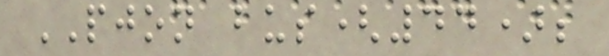PJON bus(44);
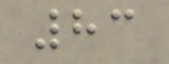83
